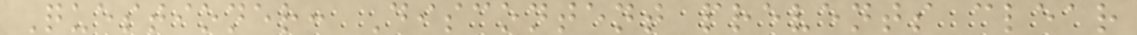Questioner: Discontent prevents clear
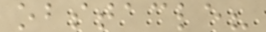obstacle?
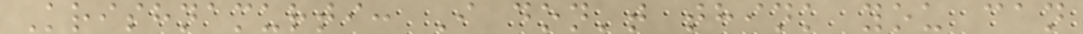Krishnamurti: I don't think you can
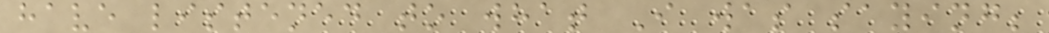have listened to what I was saying;
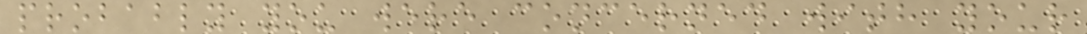probably you were concerned with your
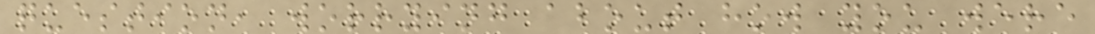question, worrying about how you were
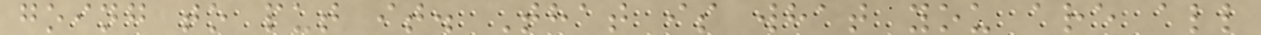going to put it. That is what you are all
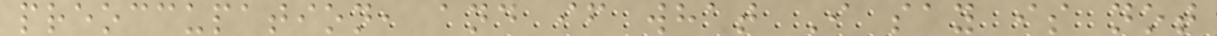preoccupation, and if what I say is not
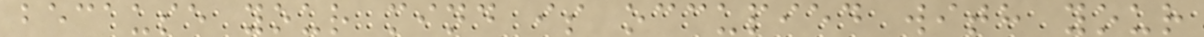because your mind is occupied with your
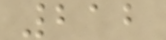212
